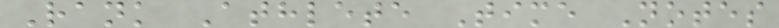Rank Athlete Time Notes
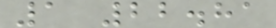1 22.81
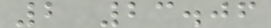2 23.06
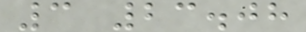3 23.08
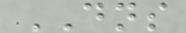DNS
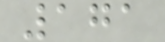171
